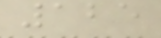125
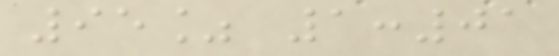95% 1:01
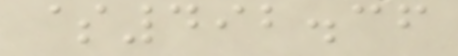$492.36
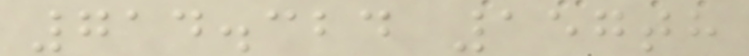714.324 157th
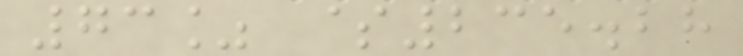73% $235.28
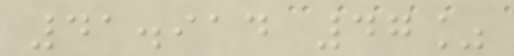41.914 47%
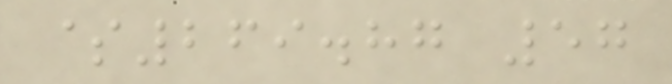$269.87 57
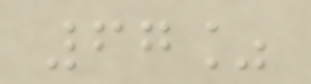67%
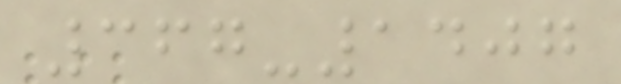367-1407
